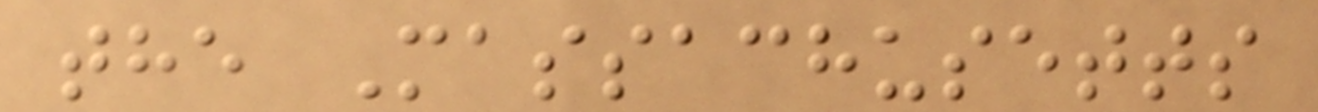the Massachusetts
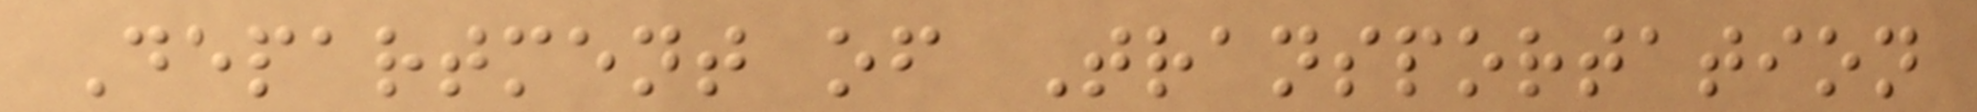Department of Transportation
